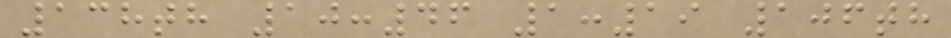138th 10:46 1:19 106th
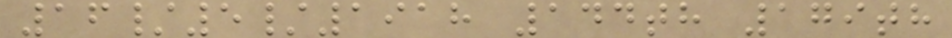16/5/1918 144th 179th
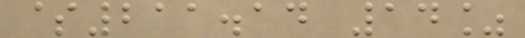$211.14 14%
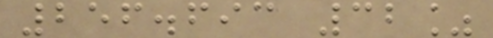256.693 32%
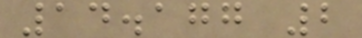14.177 2
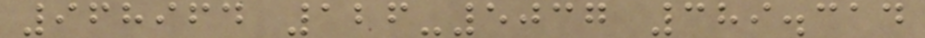968964 126-5037 389.314
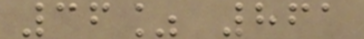36% 861
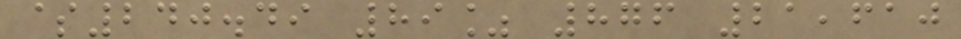$240.49 89% 876 21,610
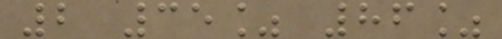2 35% 86%
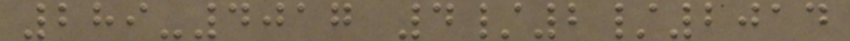289-4017 4/2/2014
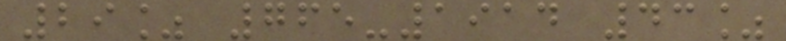29% 765-1914 43%
